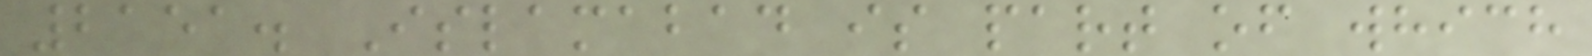2151. Islamabad is part of which
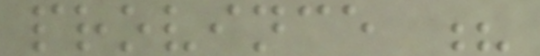province ?
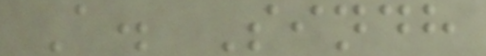A. Sindh
